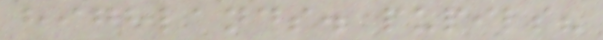highlands. pupils?
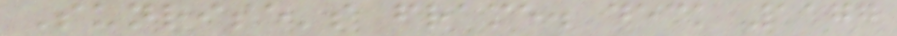Sunrise's frame. deck 1177
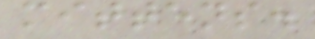mittens.
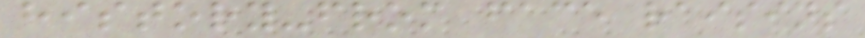history-from face raisins
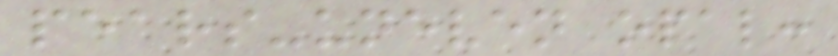pears-uneven opal:
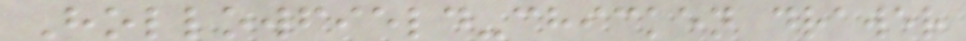Hollowfield-chicken drawer
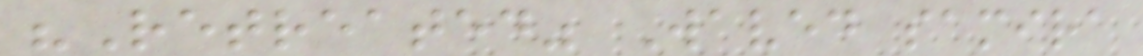"Retreated" Waved samira
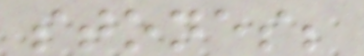stones;
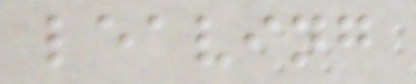leaving
